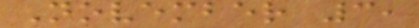November 3,
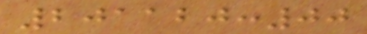201120:00
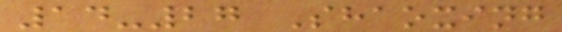14-27 Shaoxing
